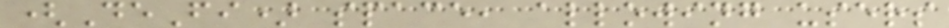(DeFi) space, allowing users
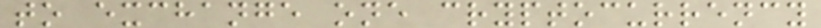to exchange one cryptocurrency
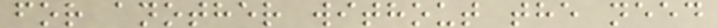for another without the need
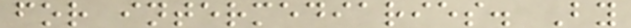for intermediaries. By
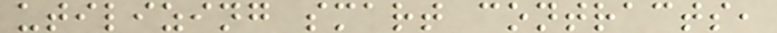utilizing smart contracts,
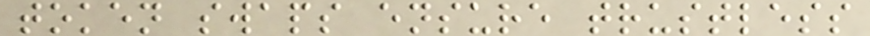token swaps ensure trustless
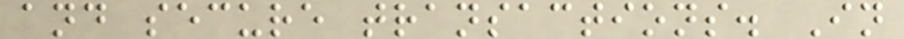and secure transactions. In
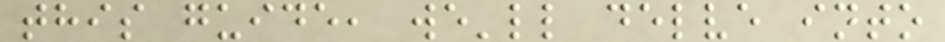this guide, we'll delve into
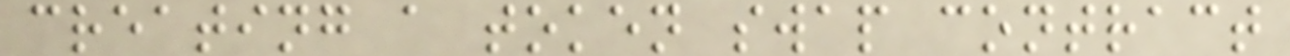creating a token swap contract
